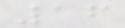16
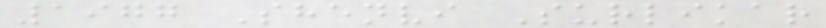1977 Shenvi Surlikar
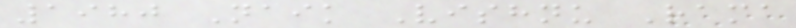1980 Naik Vishnu Rama
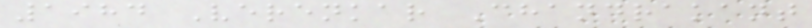1984 Verenkar Chandrakant
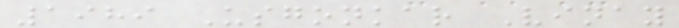1989 Usgonkar Vinay
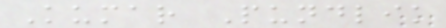Kumar Pundlik
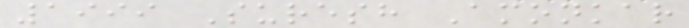1999 Suresh Amonkar
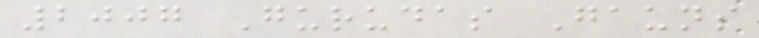2007 Gurudas Gauns
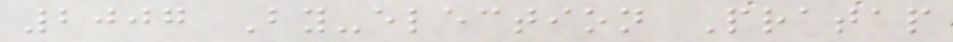2007 By-election Pratap
